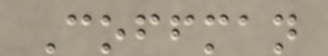Coffman
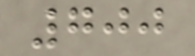700
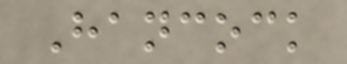Hancock
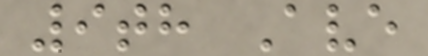9th Ave
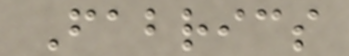Fabrics
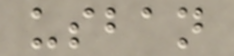usban
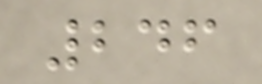246
